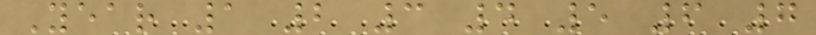Year 1 2 3 4 5 6 7
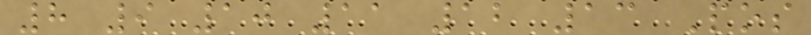8 9 10 11 12 13 Pos
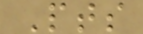Pts
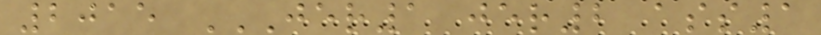2015 JER1 JER2 ASS1
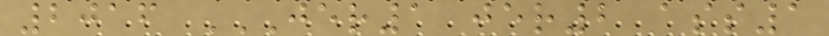2016 JER1 JER2 ASS1
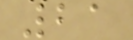21
